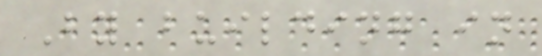By building in
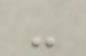-
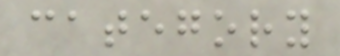category
